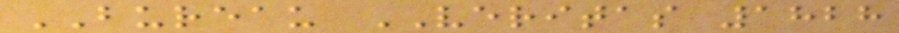BUREAU VERITAS 1828
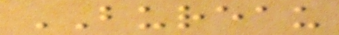BUREAU
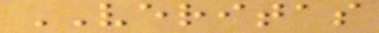VERITAS
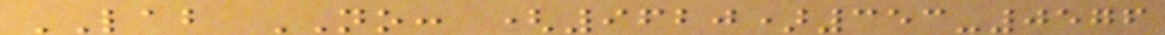LAB NO: (9620)353-0576
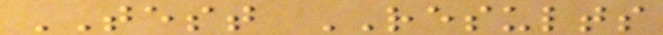TEST RESULTS
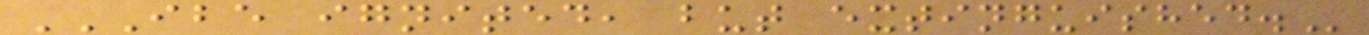IBE IGNITED, BUT EXTINGUISHED.
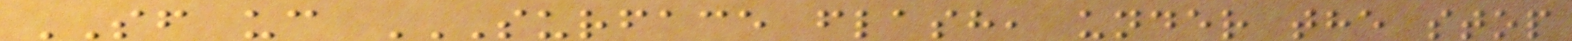SF uc SURFACE FLASH, UNDER THE STOP
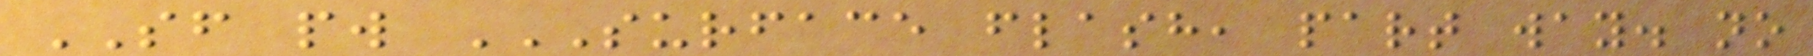SF pw SURFACE FLASH, PART WAY. NO
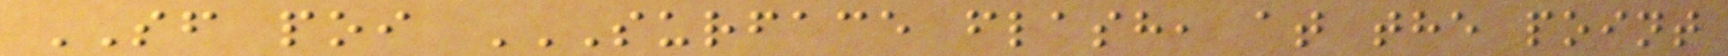SF poi SURFACE FLASH, AT THE POINT
